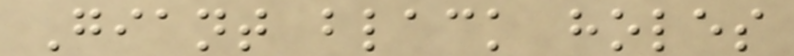Giant black holes
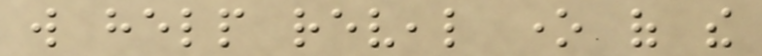will help reveal one of the
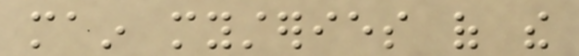main mysteries of the
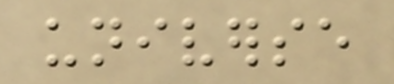universe
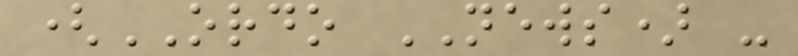(ORDO NEWS) -
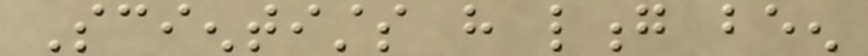Scientists have long been
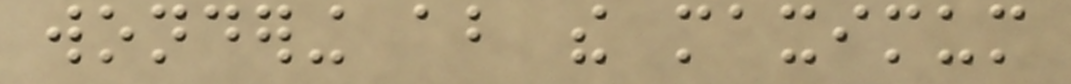wondering about the maximum
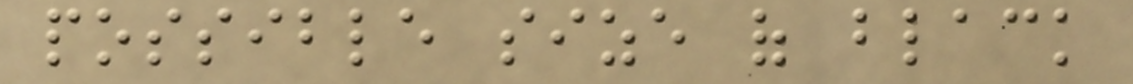possible size of black
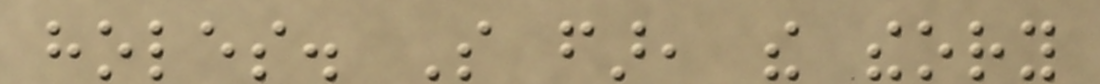holes. So far, the theory
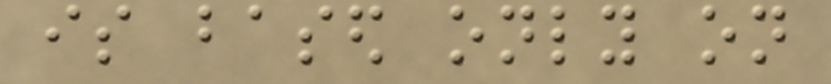is based only on
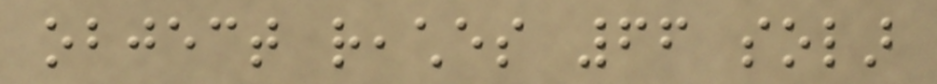object reaches 66 solar
